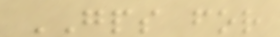GPS for
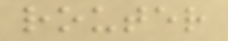router
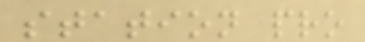station pro
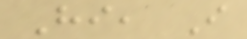Hi, I
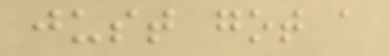just got a
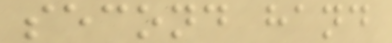second hand
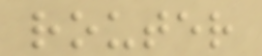router
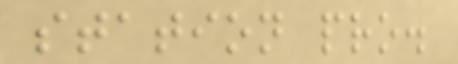station pro.
